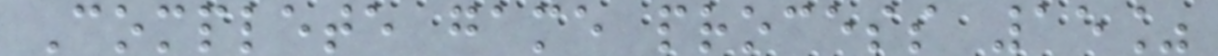Complete game process 15%
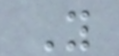Y
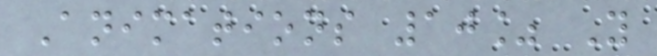Animations 10% Y
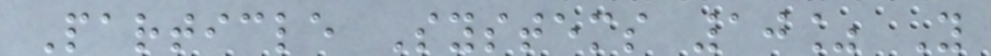Particle Systems 10% Y
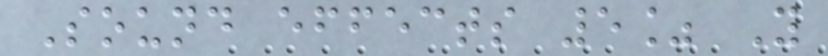Sound effects 5% Y
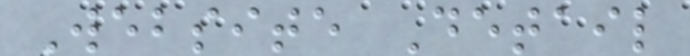Website Detail
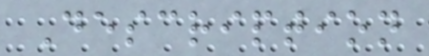Description
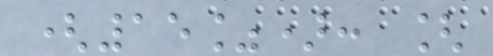(15%): [
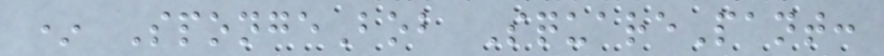* SpongeBob SquarePant:
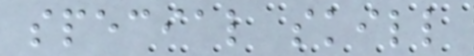special skill
